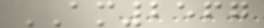AM2567
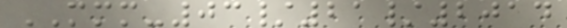MMM-03/21/2014
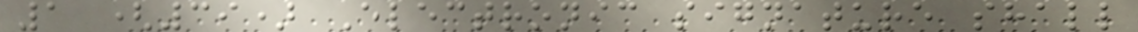1 (39) Electronic signature shall
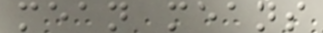mean means
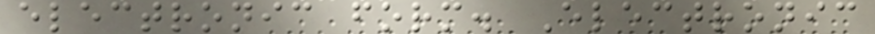electronic form. Electronic
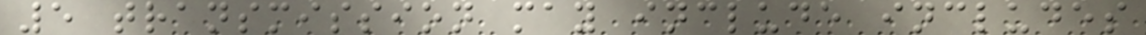5 transmission may include includes
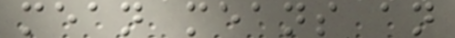mean means an
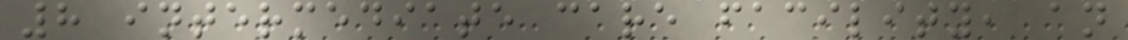8 intermediate care facility, an
